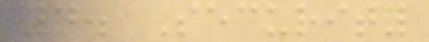4. Security
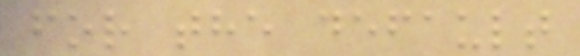for the default
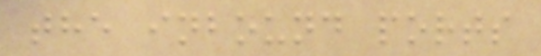the inbound ports
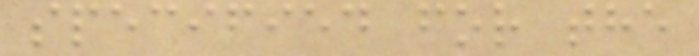specified for the
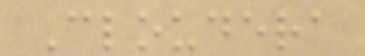Cloudera
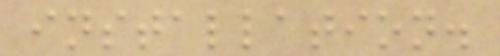installation.
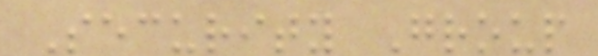Security Group
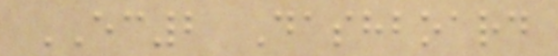EC2 Dashboard
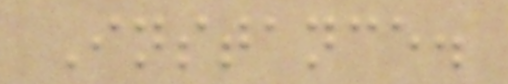Instance.
